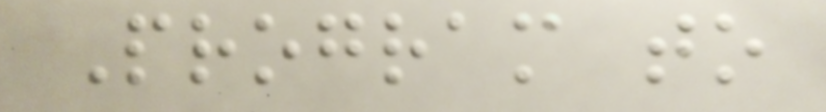Program to
